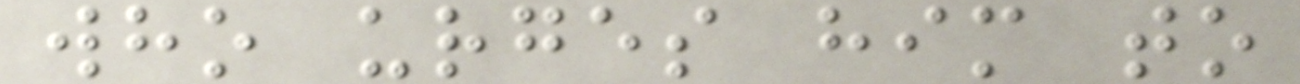who urges him to
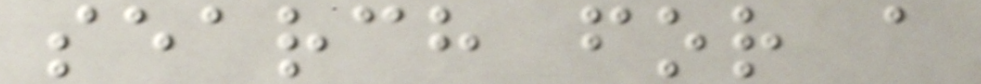search for a
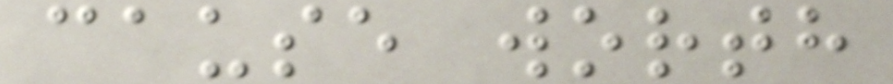cause worth
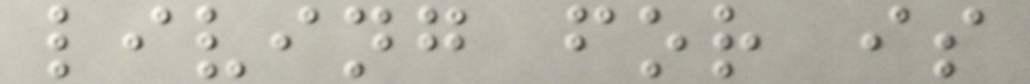living for is
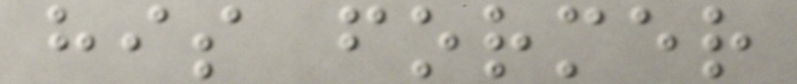his former
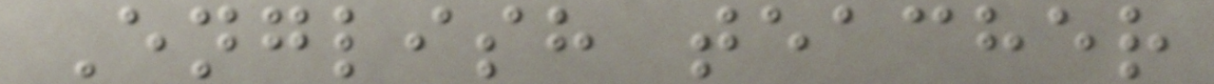English teacher
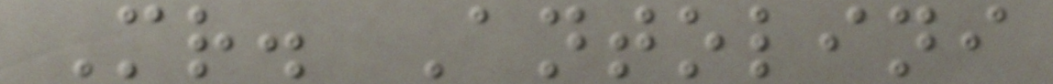Mr. Antolini
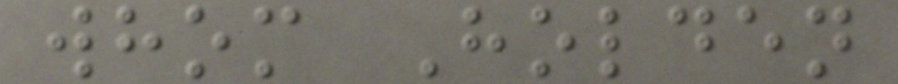whom Holden
